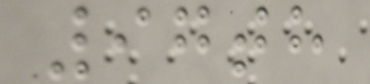97th
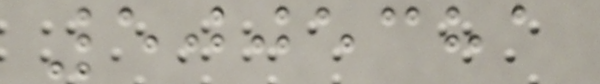5005381
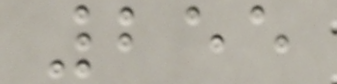255
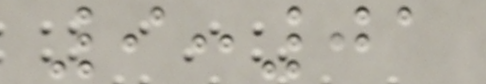9:01
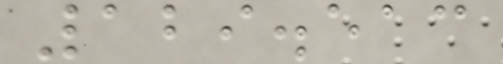129.513
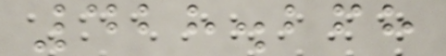428.268
